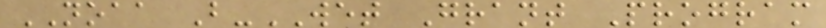NOAA B-WET Grant Program
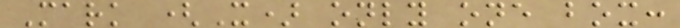Mark (X) only one box:
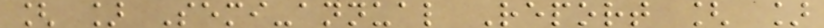[ ] Semi-annual Report [ ]
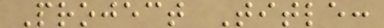Project Title:
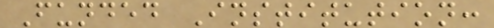Funded Institution:
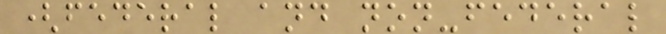(federal and non-federal
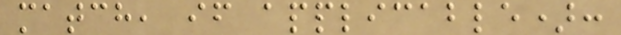match, if applicable):
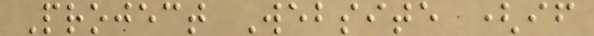Project Website (if
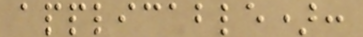applicable):
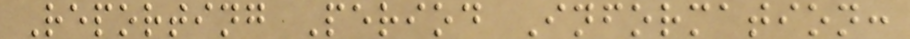Reporting Period Information:
